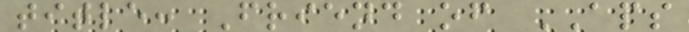title: Friend of APS
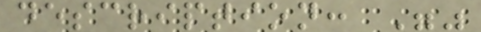description: ""
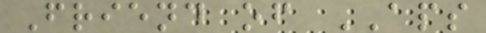Friend of APS
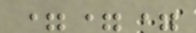===
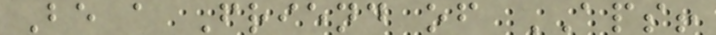Be a Friend of APS!
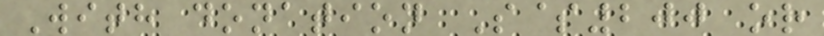With donation S$200 or
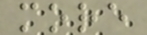more
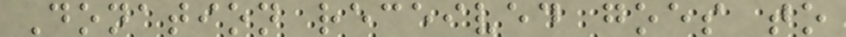Donation received goes to
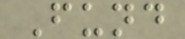Fund
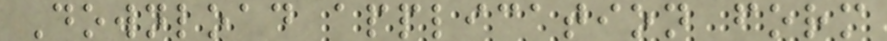Download application form
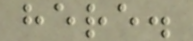here.
